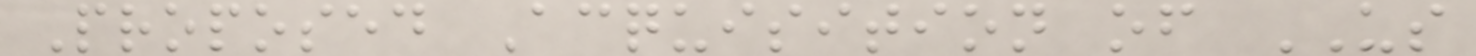Proposed Acquisition of US
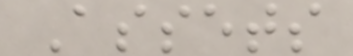Assets
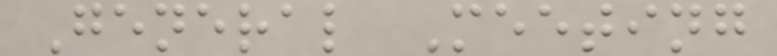General Meeting
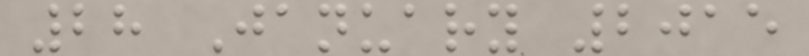28 January 2015
